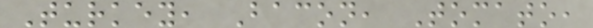Turkey, Bacon, Tomato,
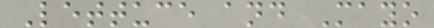Lettuce and Mayo
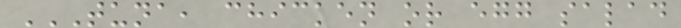TUNA, CHICKEN OR EGG SALAD
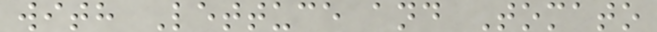with Lettuce and Tomato
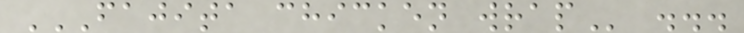FAJITA CHICKEN WRAP ...
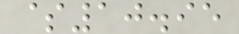$10.95
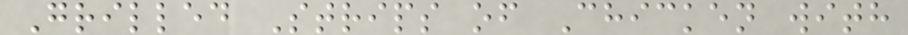Grilled Strips of Chicken with
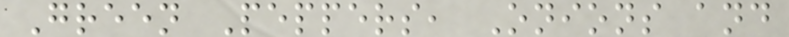Green Peppers, Onions and
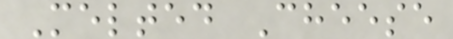Melted Cheese
